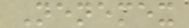Nenemex
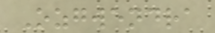Ozgwendra
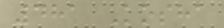481 Kosha
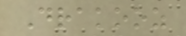Drakooz
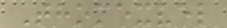Thomexvel
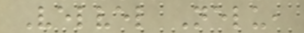Velvel Nelu,
